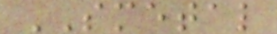SMETAL
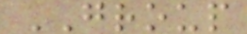GROUP
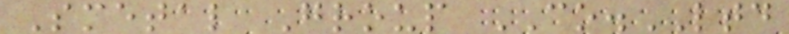Smetal Group CO.LTD
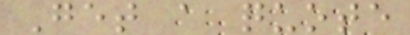Get a quote
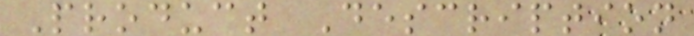Product Description
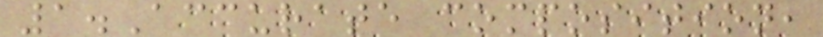1.Accurate composition,
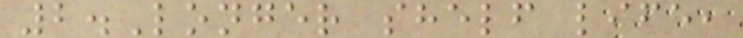2.Longer shelf life,
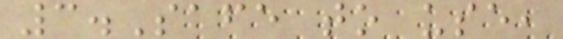3.Safe to use,
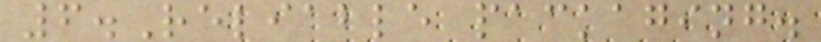6.Reliable packaging.
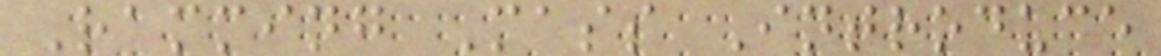Ramming Mass Introduce
